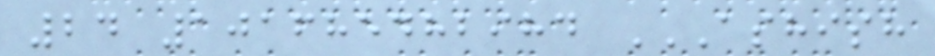24 101685482984 ASHISH
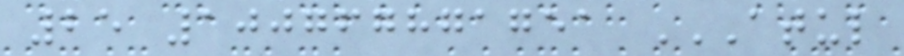25 100767871751 ATUL
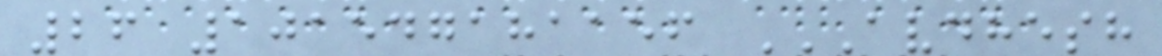26 101547181156 AVDHESH
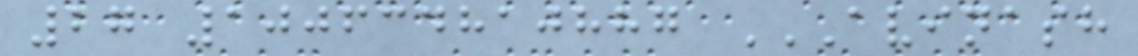27 100634810887 AVINASH
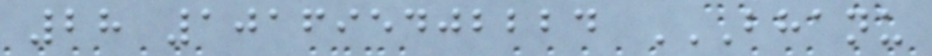28 101695402224 BHANU
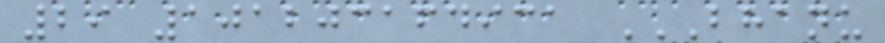29 101203164931 BHANU
